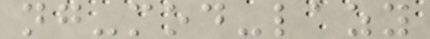ng-mod-lazy
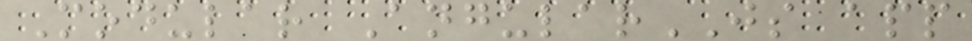Modular AngularJS app
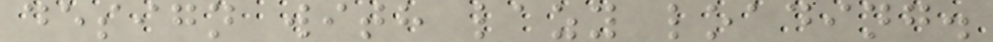design with lazy loading.
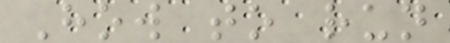How to run
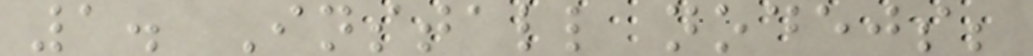1. Install nodejs;
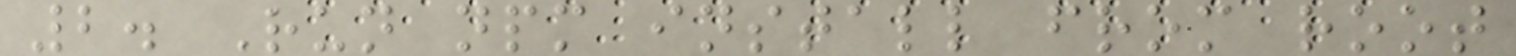2. Run npm install from root
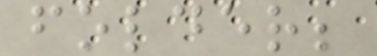folder;
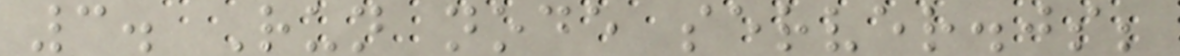3. Run node server.js;
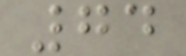74
